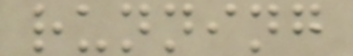running
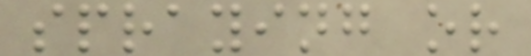spraying or
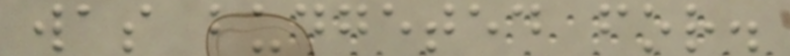was budgeted for.
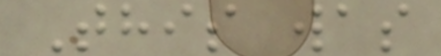This was
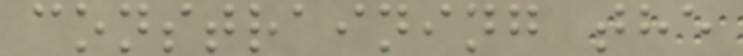constraining the
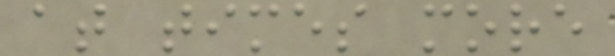at times more
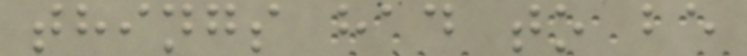things had to be
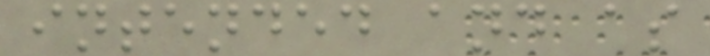intended and as
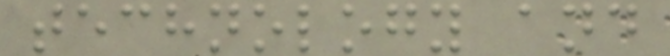technology and
